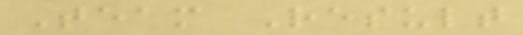Team Result
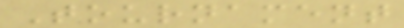Tournament
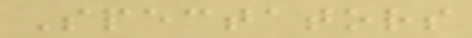Spectators
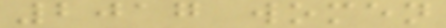2017 women
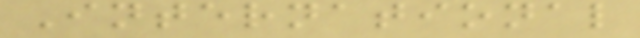International
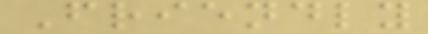Friendly
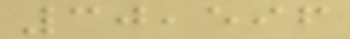30,596
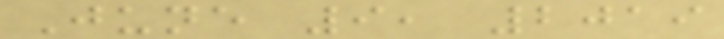June 9, 2019
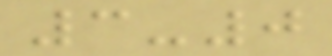3-0
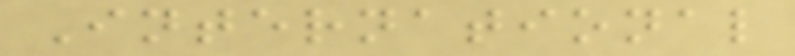International
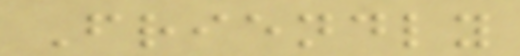Friendly
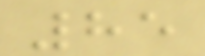85
